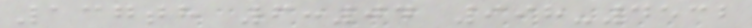137th 6:04 998-4532
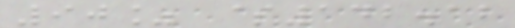90% $142.12
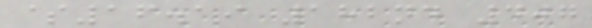$16.19 182nd 407
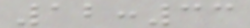12:33
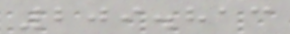209.813
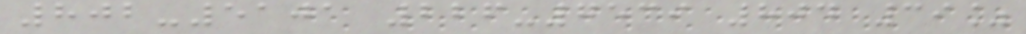802-5101 226-7539 804 39%
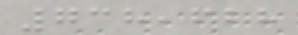738,628
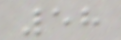58
